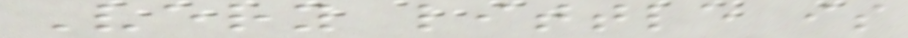Very little is
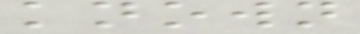known
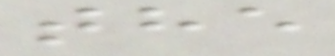the
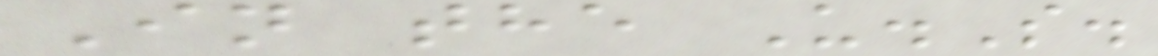In the U.S.
